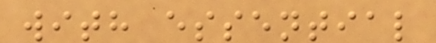with essential
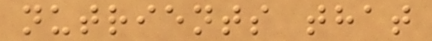nutrients that
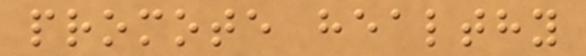promote healthy
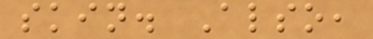skin. Also,
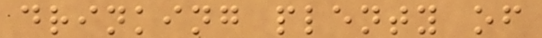drinking plenty of
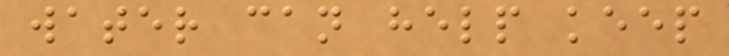water can help keep
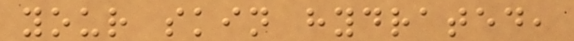your skin hydrated,
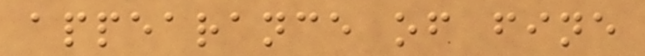appearance of fine
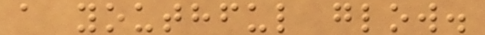a youthful glow.
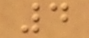4
